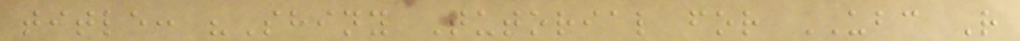title: "Shiny Tutorial for UBC R
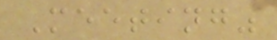Meeting"
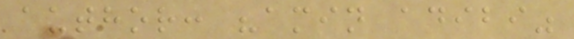author: "amin adibi"
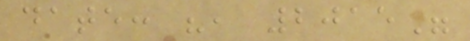date: ", 2015"
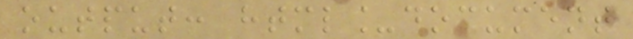output: html_document
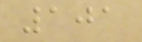101
